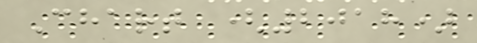Chart (2018)
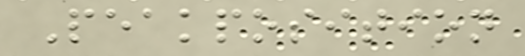Peakposition
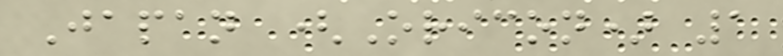Japan (Oricon) 1
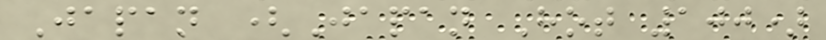Japan (Japan Hot 100)
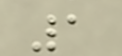1
